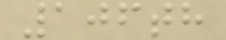106th
